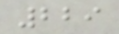229
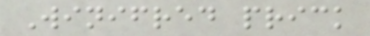Winifred prick
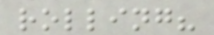rolling?
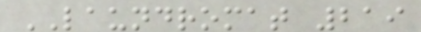LAUNDROMAT 219
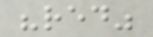"red"
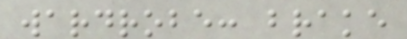wardrobe: brake
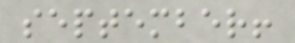september!
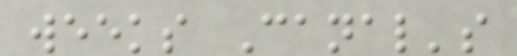weeks Canal's
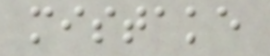mistake
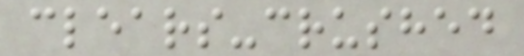clears-crushed
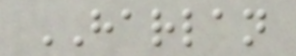HARLAN
